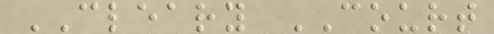CLEARY COURT
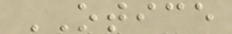OTICE
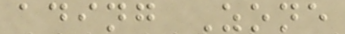ading Zone
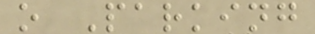o Parking
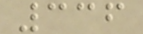336
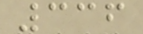336
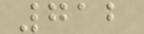712
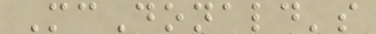McDonald's
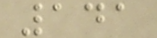141
